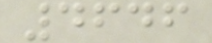4646
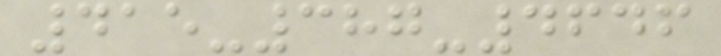415-387-4646
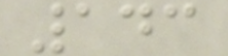143
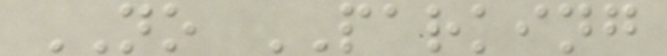NO PARKING
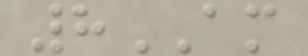8AM
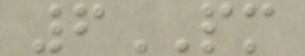6PM
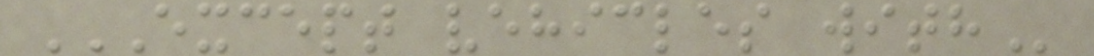EXCEPT VEHICLES WITH
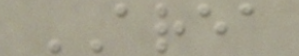AREA
